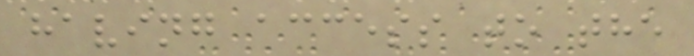having access to the
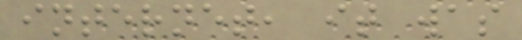internet, it was
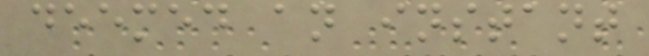deemed an instant
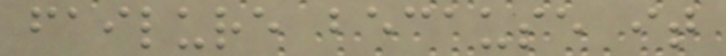failure because it
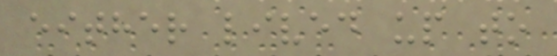either lived up to
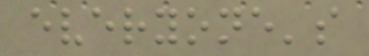everyone's
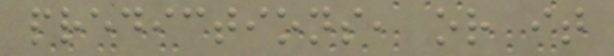predictions, or it
